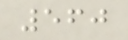560
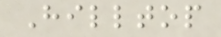Hilltop
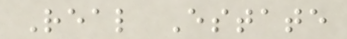Real Estate
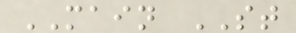MAIN ST
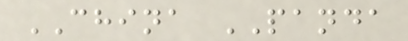CHINA PANDA
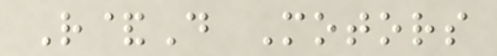R&D Motors
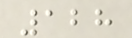128
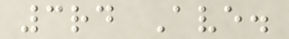3rd Ave.
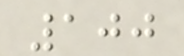100
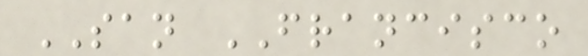SAN FRANCISCO
